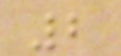2
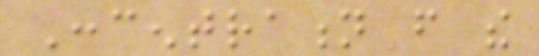Concentration from the
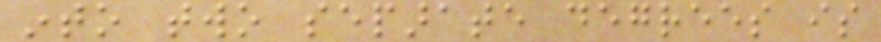into two separate degrees is
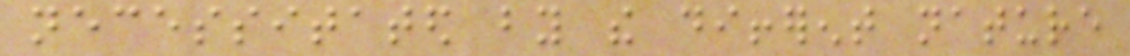necessitated by the different nature
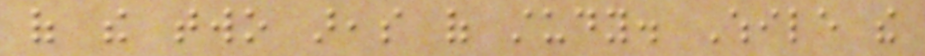of the two areas of study. While the
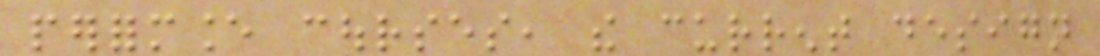performance courses, the current design
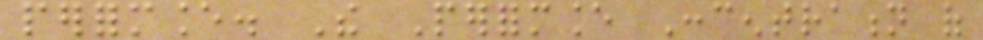performance. The Performance Concentration of
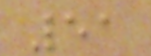51
